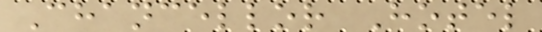Chancellor Hotel
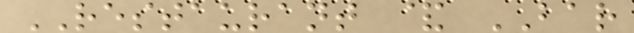RESTAURANT & BAR
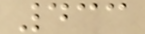433
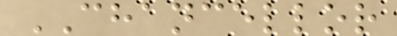CHANCELLOR
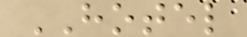HOTEL
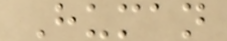Human
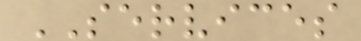SERVICES
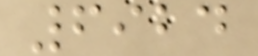6924
